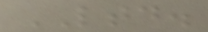LTD.
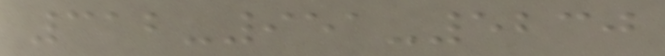312-951-5230
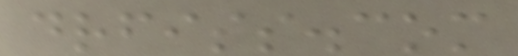drfiss.com
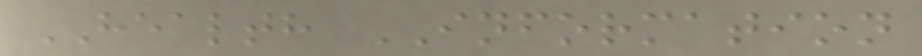HEALTH INFORMATION
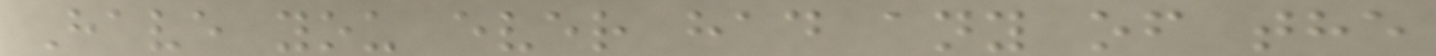Have you ever had any of the
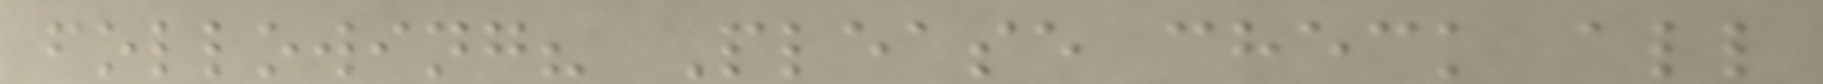following? Please check all
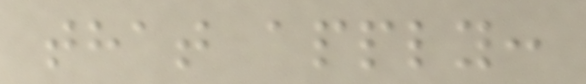that apply:
